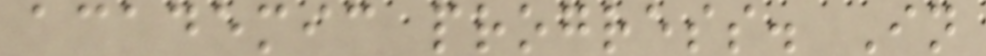academic progress. In
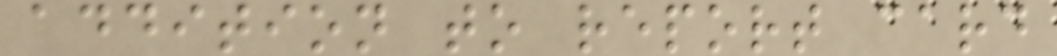addition to report card
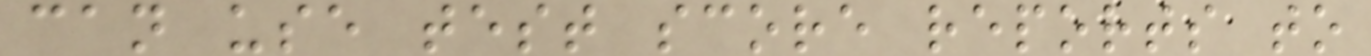can use test score reports to
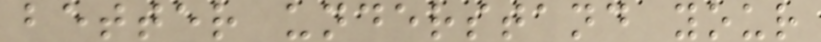better understand your
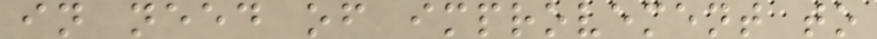in need of improvement to
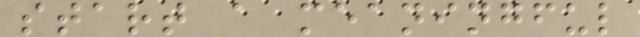start a meaningful
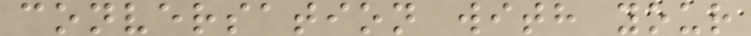conversation with your
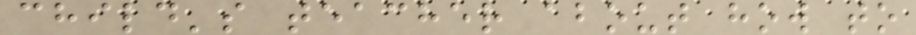child's teacher about how to
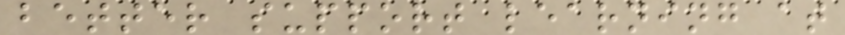better support learning at
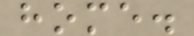home.
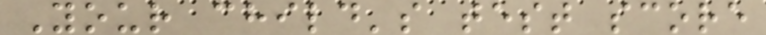Your child's test score
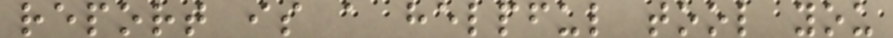report is a helpful tool you
